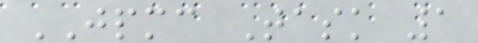JPMC Task 1
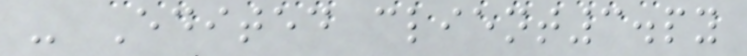- Edited client3.py
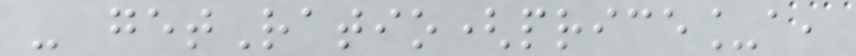- getRatio(price_a,
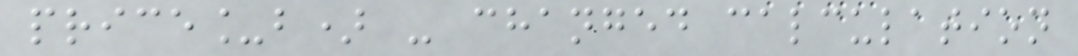price_b) - changed calculation
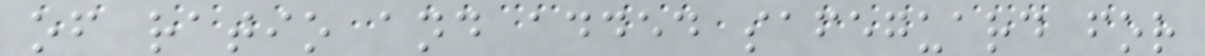of ratio and added safeguard for
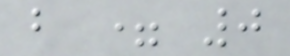b = 0
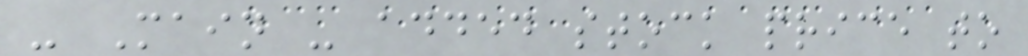- Main - added stock price to
